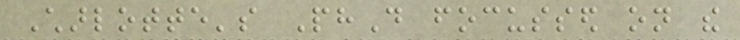Charlotte's PhD focussed on the
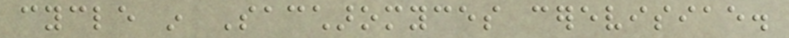cycle in Saccharomyces cerevisiae.
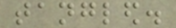tangled.
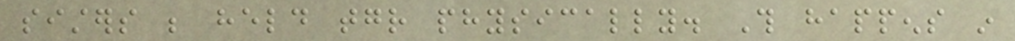sisters be held together physically. This happens in
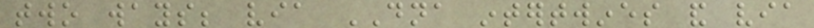two ways; via DNA intertwines and via
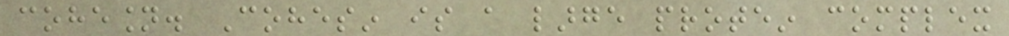cohesion. Cohesin is a large protein complex
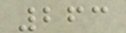263
